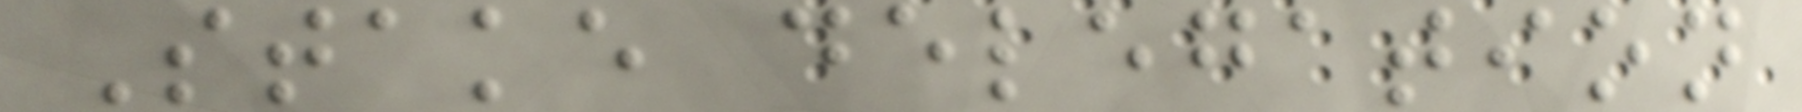Stake delegation
